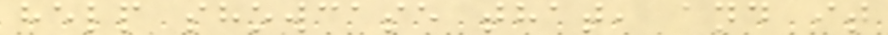help showcase that, and it
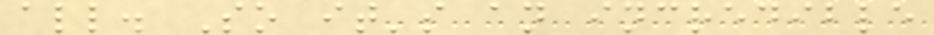all. So it's an incredible
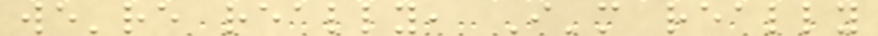we're really, I'm really
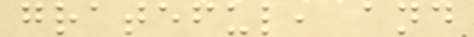grateful, and
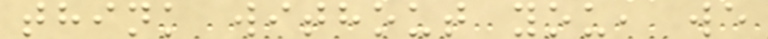think without you, we
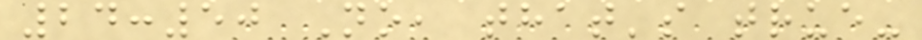24:50 No, that's true-
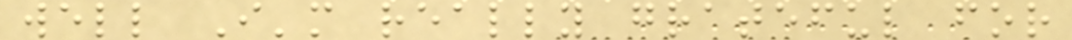well I'm really grateful for
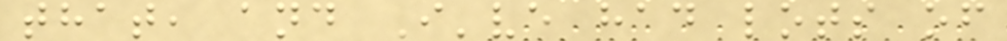that, and I've had lots of
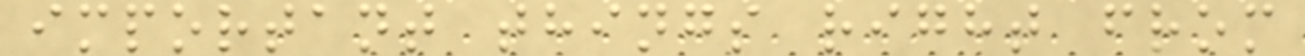important things right from
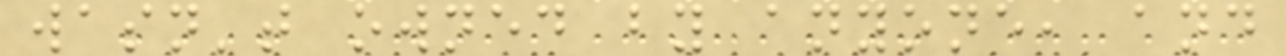wasn't owned by anyone, and
